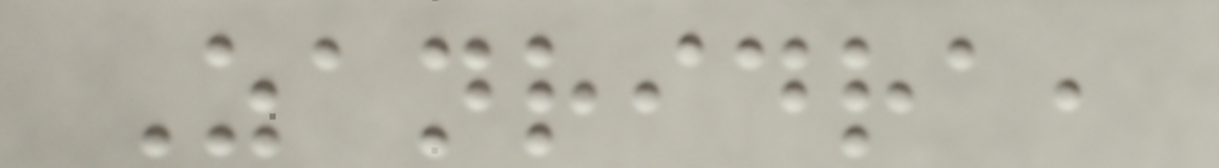Zanridra,
